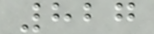827
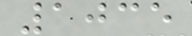1035
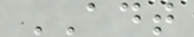ADT
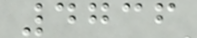4736
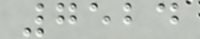7524
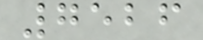7526
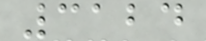3124
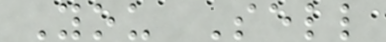You Sell
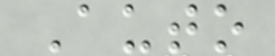Auto
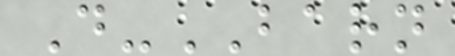D-BARN
